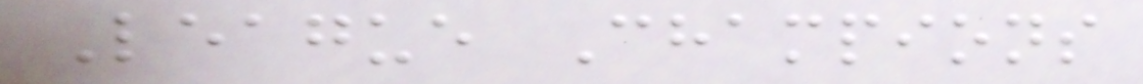League Champions
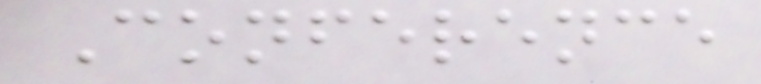Conference
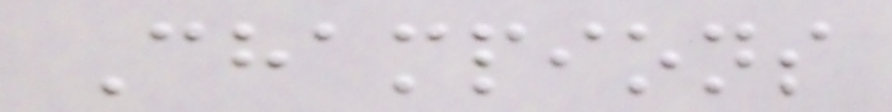Champions
